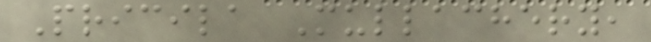Pricila Mullachery,
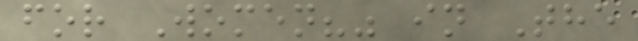for Women?" in The
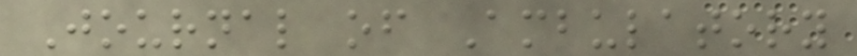Journal of Ambulatory
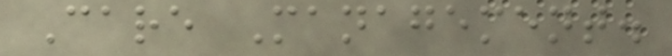Care Management.
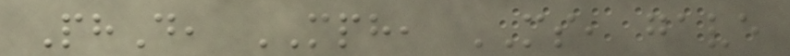PhD, MPH, MS, gave
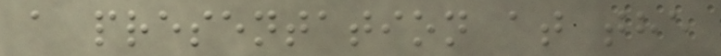a presentation at the
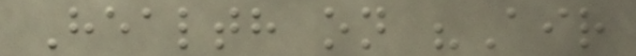Health on "Air
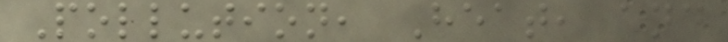Pollution, Heat, and
